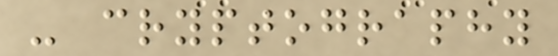- cryptography
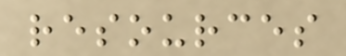resources
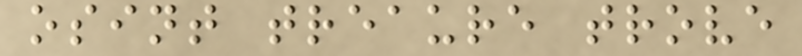osint treaure trove
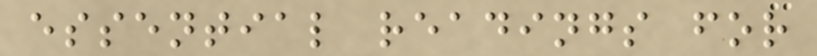essential readings for
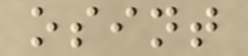osint
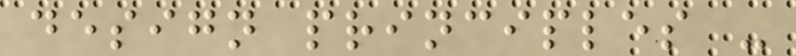design principles -
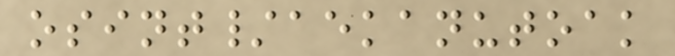osint/aekanutoak
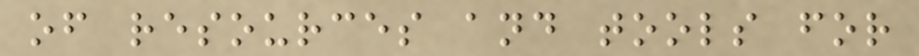of resources and tools for
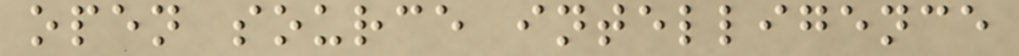open source intelligence
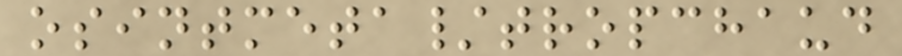osintmeta/tropchaud
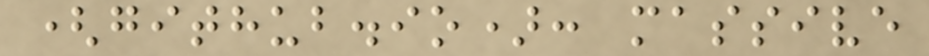(github.io): massive
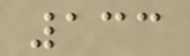133
